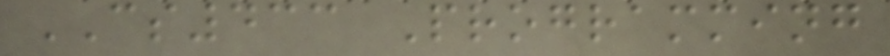CS433 Programming
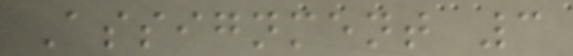Assignment 3
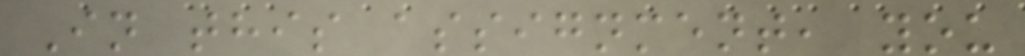In this assignment, you
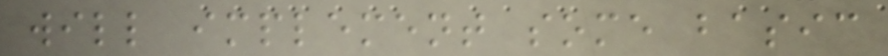will implement some basic
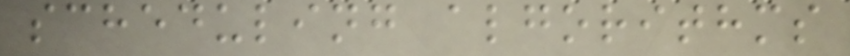scheduling algorithms
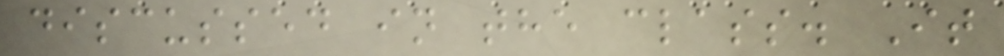discussed in the class. It
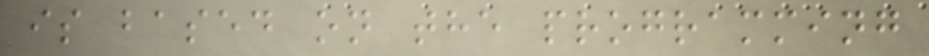is based on the programming
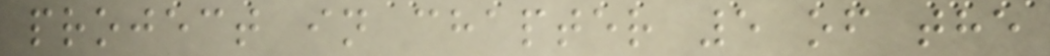project in chapter 5 of the
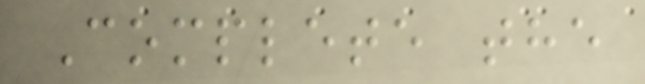Complete the
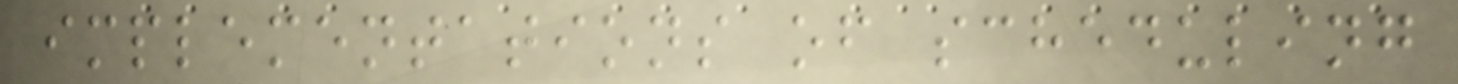implementations of scheduling
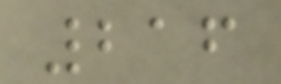216
